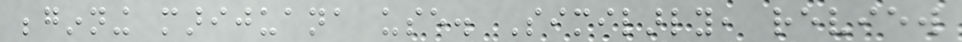beginning marijuana use. Similarly, review
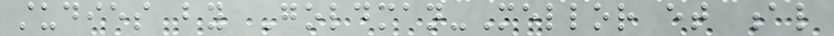studies by Goldman-Mellor et al
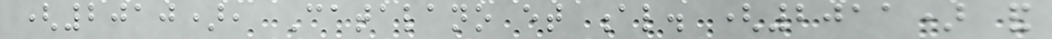(2010), Catalano et al. (2011) and
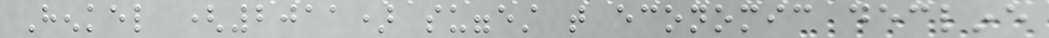Henkel (2011) suggest that economic decline
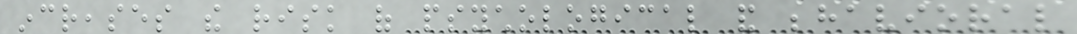increases the risk of psychological and behavioral
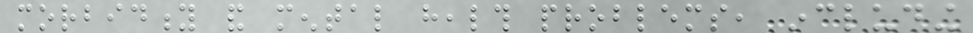morbidity and mental health problems, including
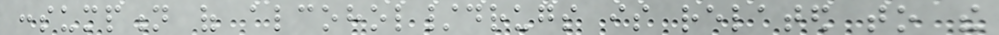consumption of alcohol/drugs is related to the
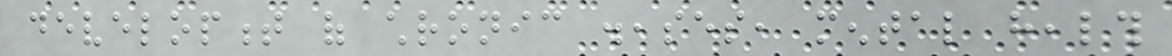development of chronic diseases, mental health
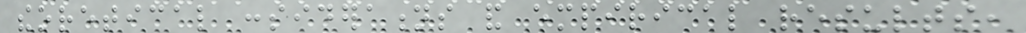theoretical considerations and empirical results,
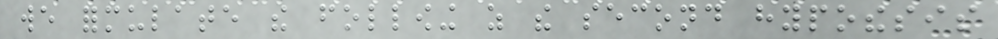we formulate the following as the second hypothesis
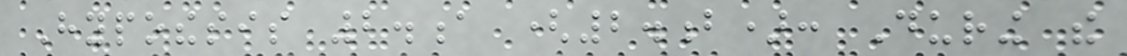Hypothesis 2.a (2.b): During the
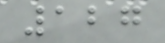127
